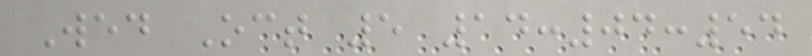Wed Oct 5 14:04:54
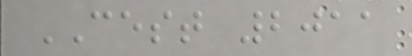CEST 2011
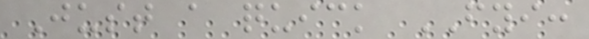Just a quick FYI:
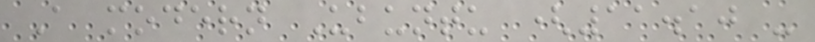A modern Ubuntu (11.10 -
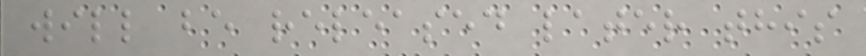will be released later this
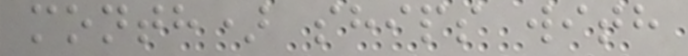month) ships with
